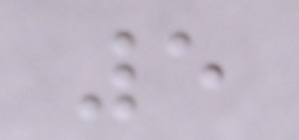5
